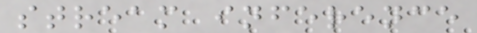stream inference
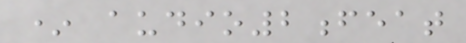* audio2feat
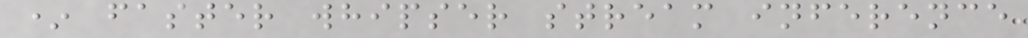* faster whipser stream inference
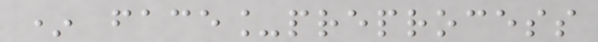* face_preprocess
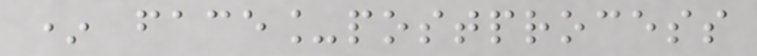* face_postprocess
